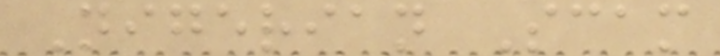Nigerian Scam
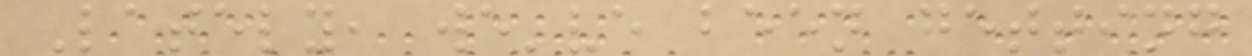Lately, we've been getting
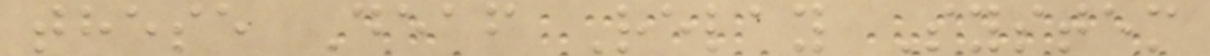these Deaf Relay System
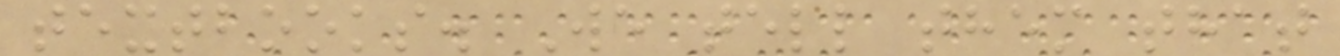textbooks. We tell them that
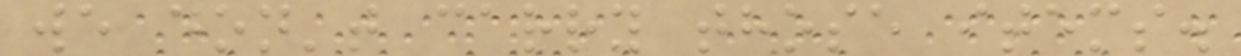we don't carry those items.
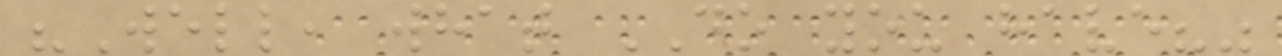"Well, what DO you have?"
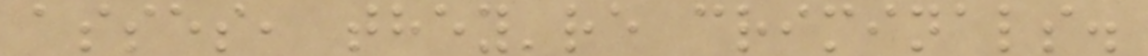asses, they're criminals.
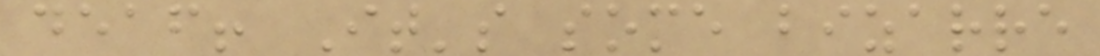deaf! It's some bizarre
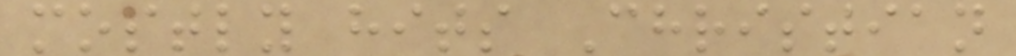mostly hits Christian
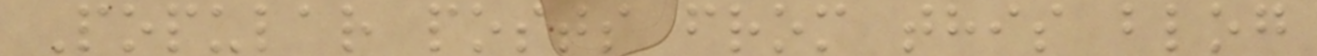Popular posts from this blog
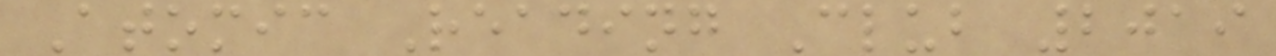Atomic Reading Club 2019
